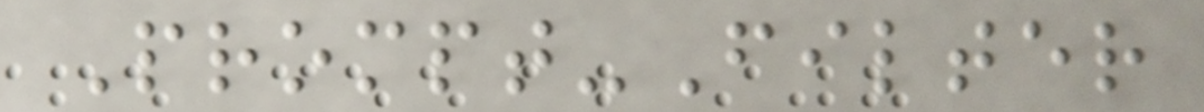Prompt-Filter
